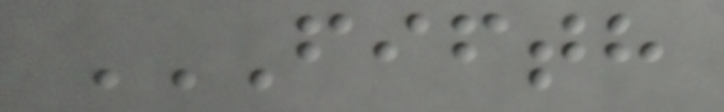FIFTH
